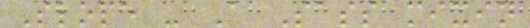Slope - A Sass mixin
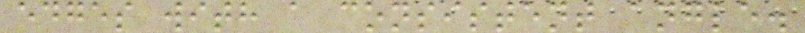edges with a consistent angle.
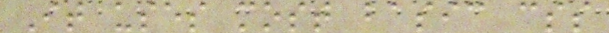It uses most basic css
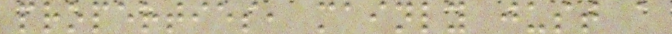properties, mainly just a
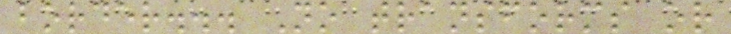border... No transforms or
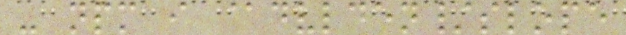- npm i @dvlden/slope
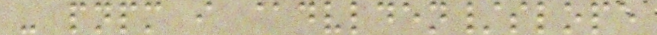- pnpm i @dvlden/slope
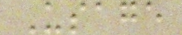Usage
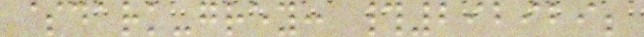$dark-grey: #292929;
